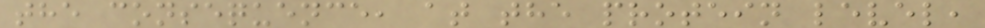the consequence, at the protein level,
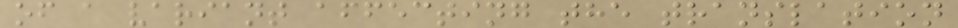of a variant affecting the translation
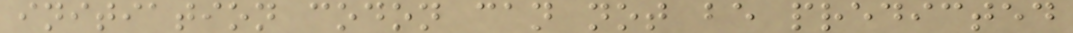initiation codon can not be predicted
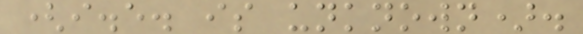(i.e. is unknown).
